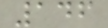146
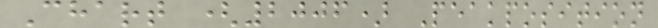Chart (2006) Peakposition
